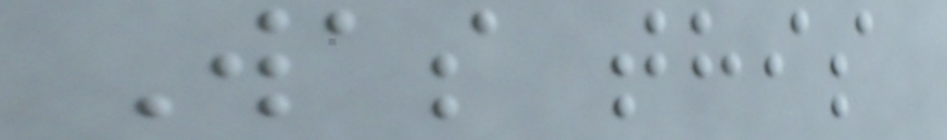Was this
